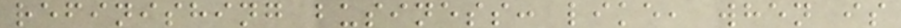refinishing business: like, when is
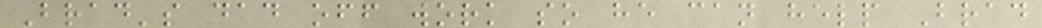Brad's dad off work so he can help Brad
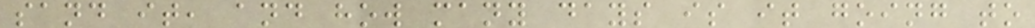sand it, and how many days is it going to
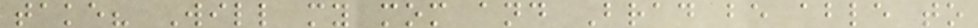take? Will my mom and Brad be able to
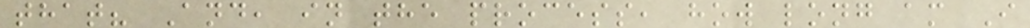that? And, in the process, how long am I
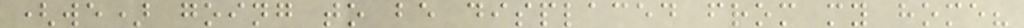(we) going to be displaced from my home?
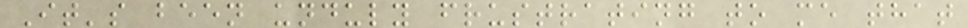It's been unduly frustrating to me that
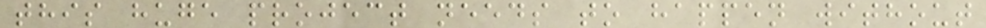this huge project needs to happen without
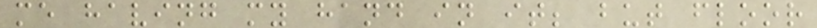me having my hand in it; but floor
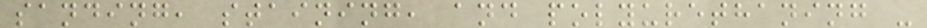sanding, staining, and polyurethaning -
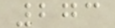273
